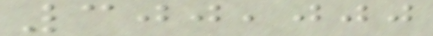300,000
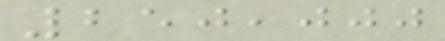250,000
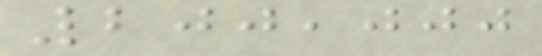200,000
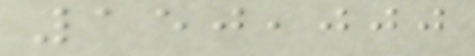150,000
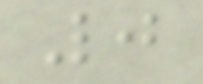0
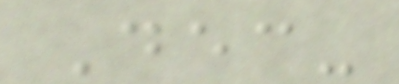Dec-
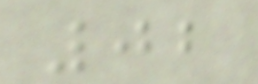02
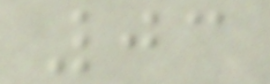03
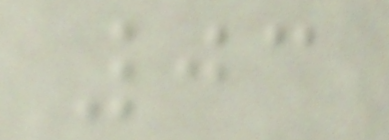03
